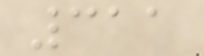311
